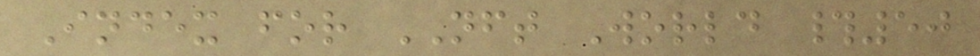Index for NFT World #50
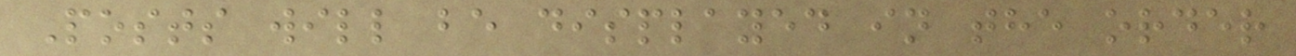Posts will be displayed in the order
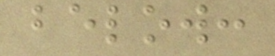below:
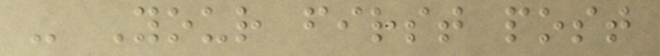- Your first post
